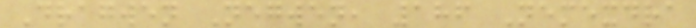Dragwen Negwen, 186 Nemexdra
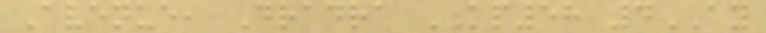Avenue, Dradra KP58 4AY
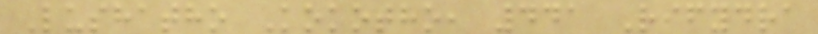Lushatho Kokotho, 441 Rifydra
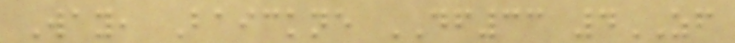Way, Baickne DF33 4ZF
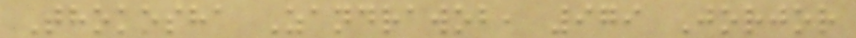Thokosha Zandrawob, 979 Jorjor
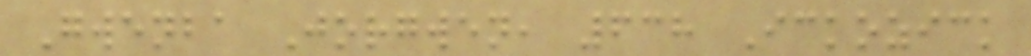Gwenba Jorgwen, 638 Ickozick
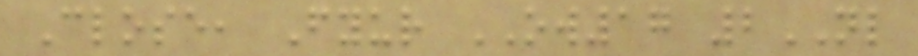Close, Fyur OW17 2NL
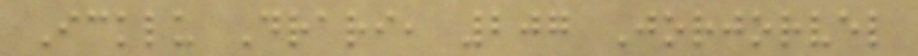Icklu Drari, 207 Jorjorvel
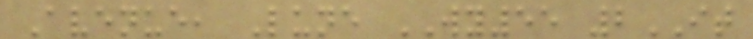Avenue, Lune WY55 2IT
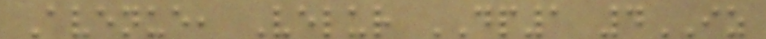Avenue, Velur DP1 4IZ
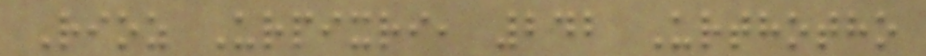Rioz Urpixri, 242 Urthotho
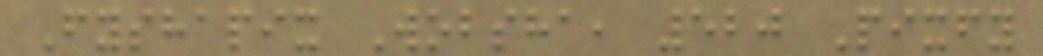Fyshapix Wobsha, 520 Pixfy
